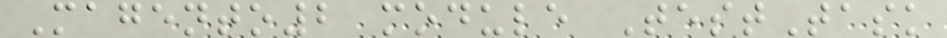Magento2 module TestTask
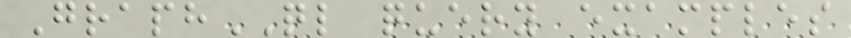GraphQL query examples
